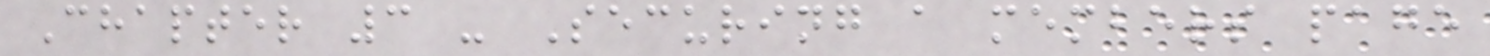Chapter 3 - Securing a members page
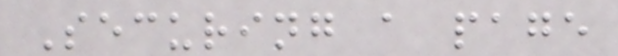Securing a page
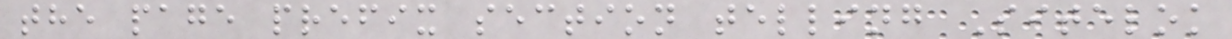the page prefix section telling Sitelok
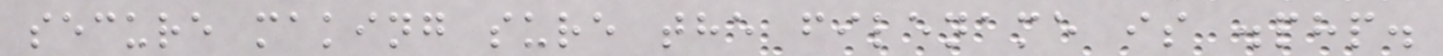secure making sure the filename is .php.
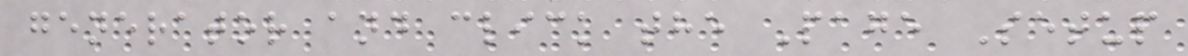generator and click the Page Setup
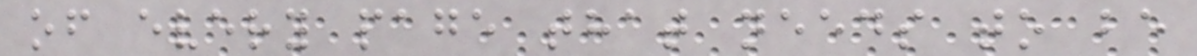of every page that needs to be
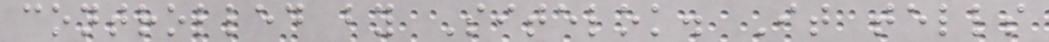controlled by Sitelok. It tells
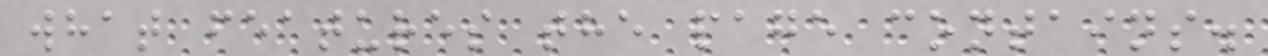what features the page contains.
